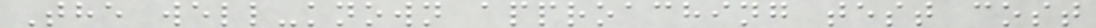The well-known approaching test cost
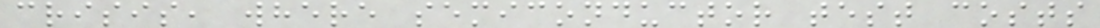crisis, where semiconductor test costs
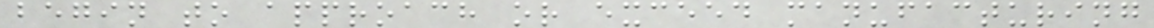begin to approach or exceed manufacturing
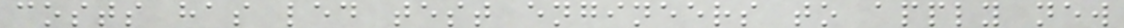costs has led test engineers to apply new
